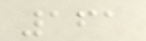161
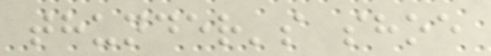thunder's shoe
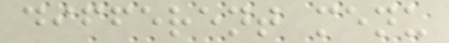different menu
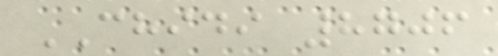CHIDI 8706
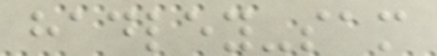hadley-sam
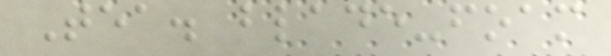Tea. blade-foam
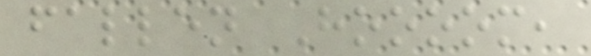fallen Hoooom,
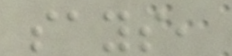says,
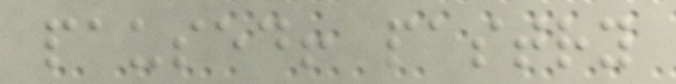paused! pastry
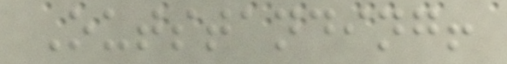Outstanding!
